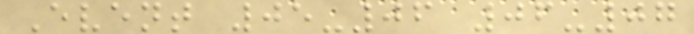Event 05-06 06-07
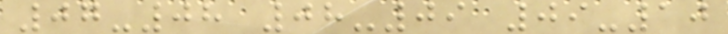07-08 08-09 09-10
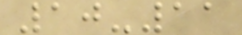10-11
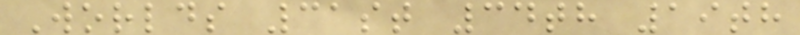Worlds 31st 34th 19th
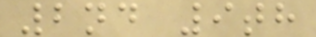2nd 9th
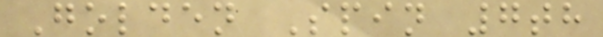Golden Spin 7th
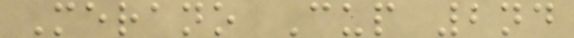Merano Cup 2nd
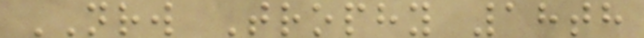NRW Trophy 18th
